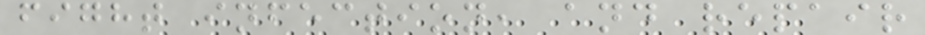fight infection, and repair
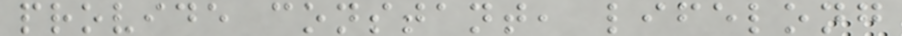provide constant, lifelong
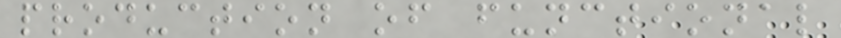production of functional
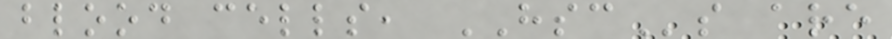blood cells, HSCs are
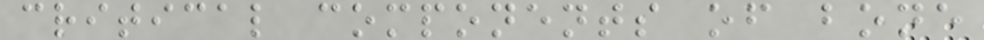critical components of bone
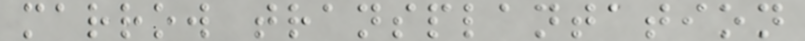marrow transplantation
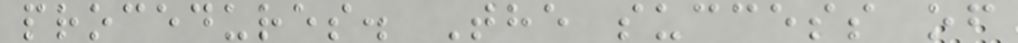procedures. The success of
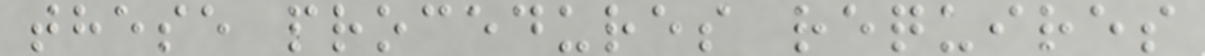these procedures requires
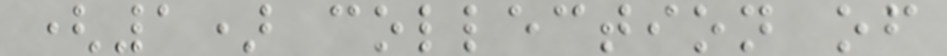(1) collection of
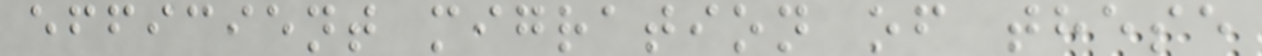efficient migration of these
